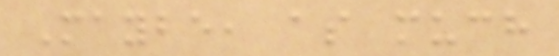Maybe, as much
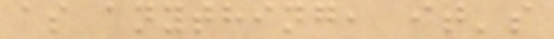as anything, it's
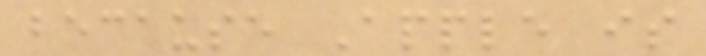because Apple is
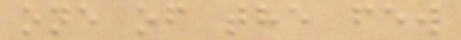one of the few
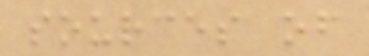sources of
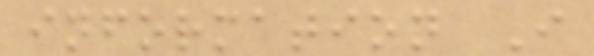information I
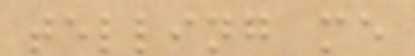telling me
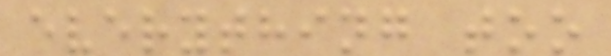everything too
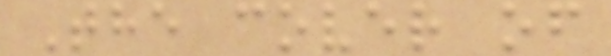The cover of
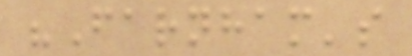"Farnham's
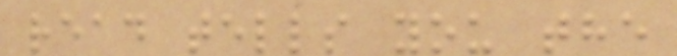read tells you the
